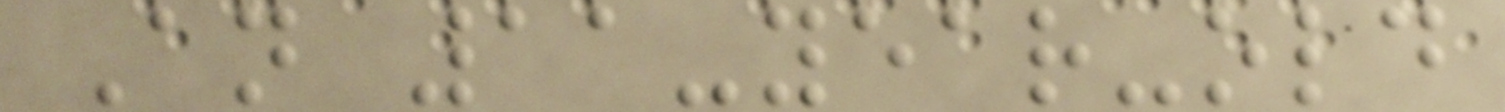An 11-year-old
